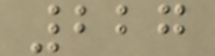227
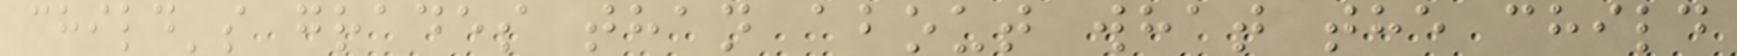child's grades than about what the child
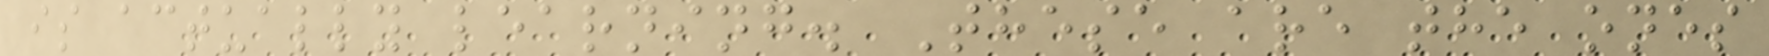is actually learning. These are the ones
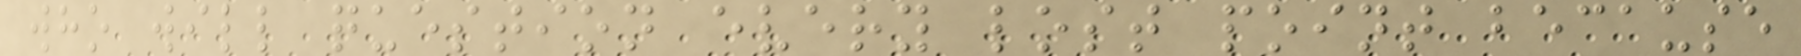who will question every lost point because
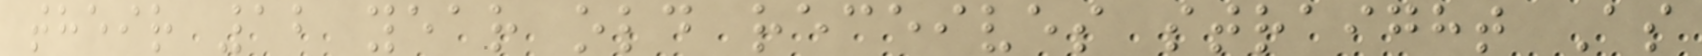their 12 year old receives straight As
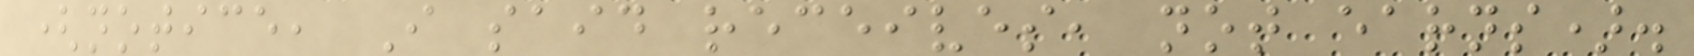(notice, I said receives, not earns).
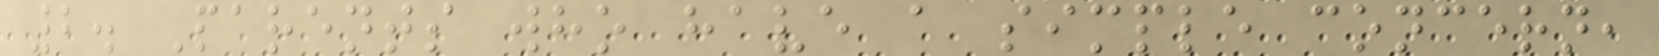2. Parents who have a simple concern,
